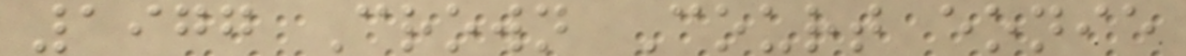1977 Crown Court eonie
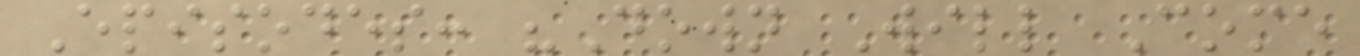Episodes: "Down Will Come
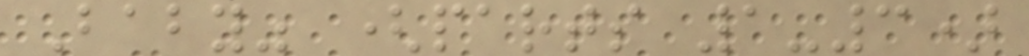Baby" (parts 1-3)
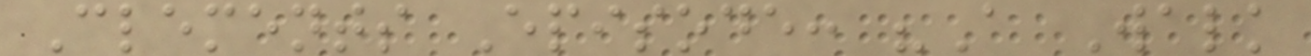Clements Episode: "A Walk
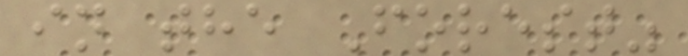in the Forest"
